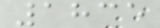1835
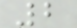2
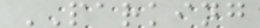PARKING
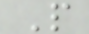P
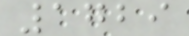1729
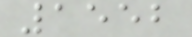1552
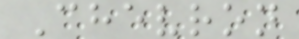Chevron
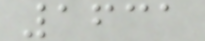1631
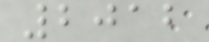2012
